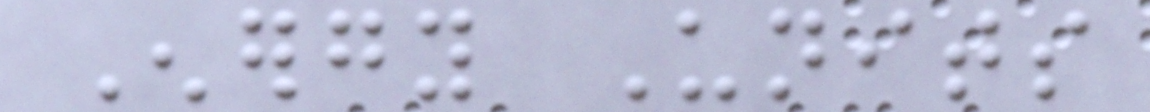Energy Units
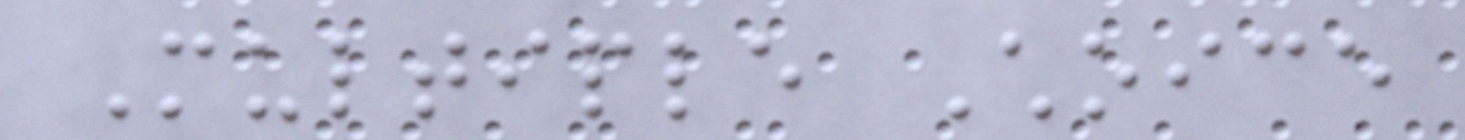Multiple Choice
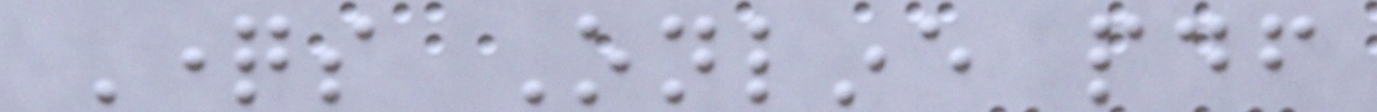Questions Online pdf
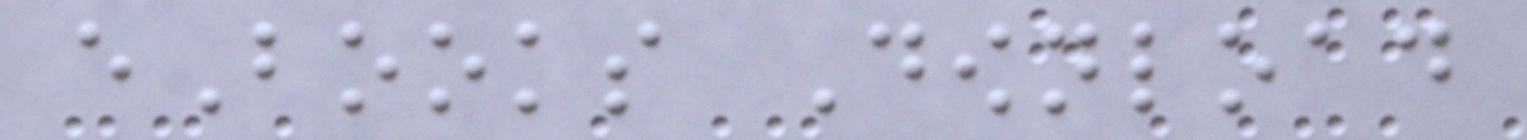eBooks Download
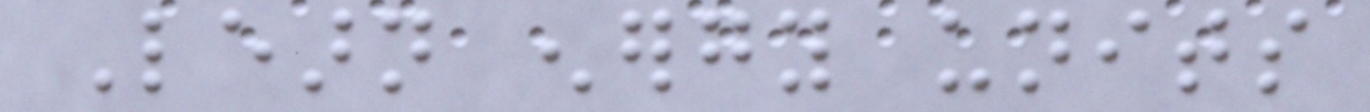Learn energy units
